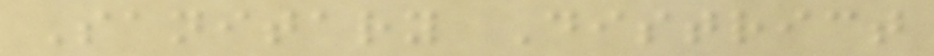Sanitary District
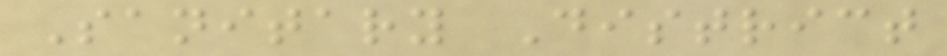Sanitary District
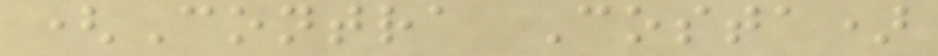(Contra Costa)
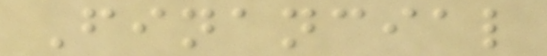Financial
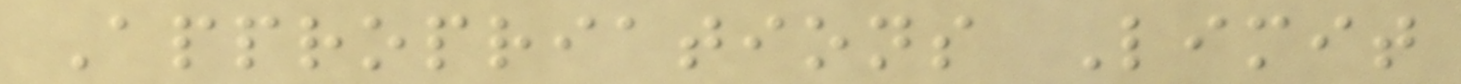Appropriations Limit
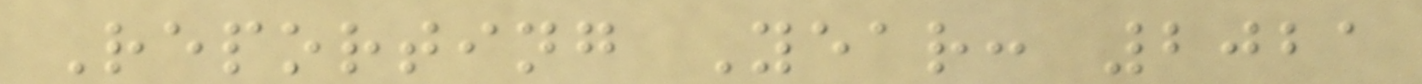Reporting Year: 2021
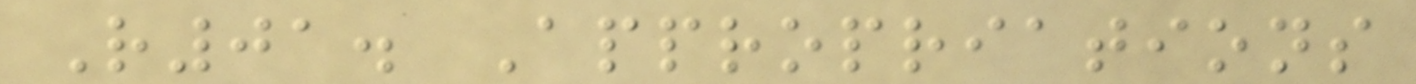R01. Appropriations
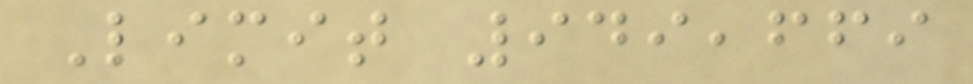Limit 949,669
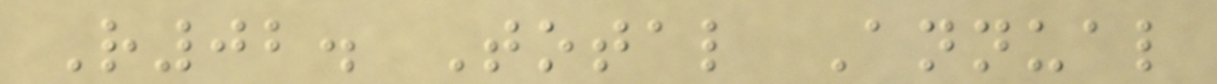R02. Total Annual
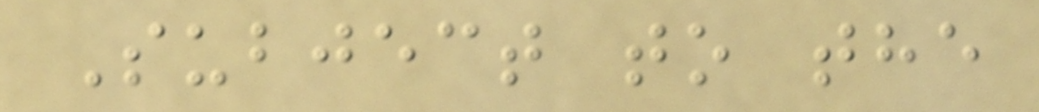Subject to the
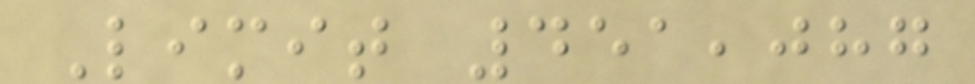Limit 451,087
